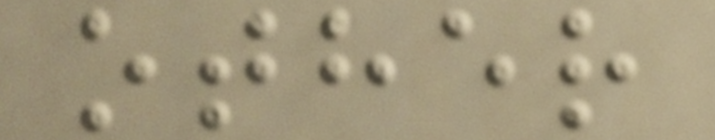other
